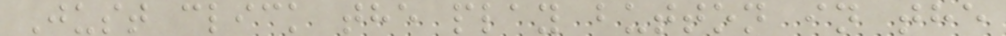Just click the play button in the
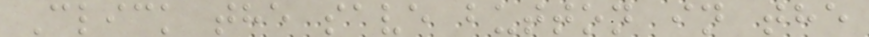Click the save button in the
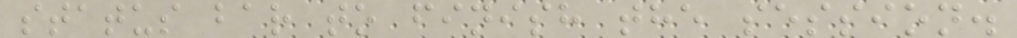status bar to finish the session.
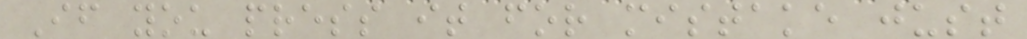If you press it for mistake just
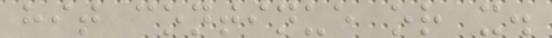hit continue or x.
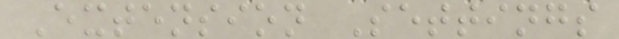Extension Settings
